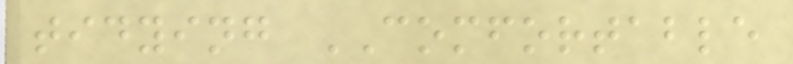tidying COMFORTABLE
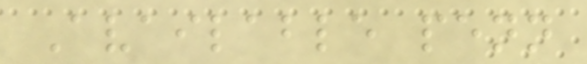Available penn
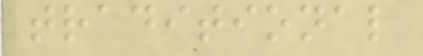traditional
